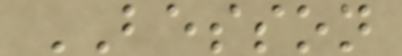BESSON
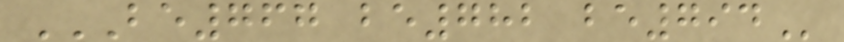BE767 BE782 BE794
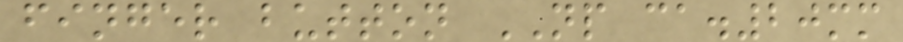finger button NP ca.20mm
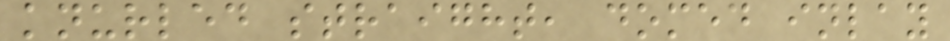knurled straight, domed inlay
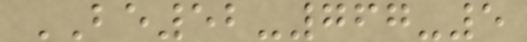BE52-767-5
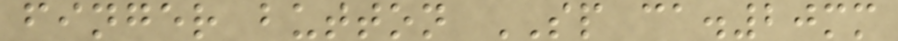finger button SP ca.20mm
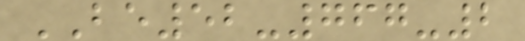BE52-767-2
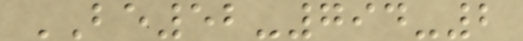BE52-794-2
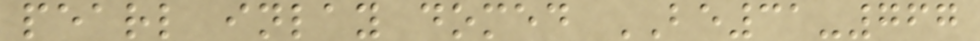pearl inlay domed BE31-767
